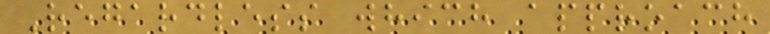Regardless which approach
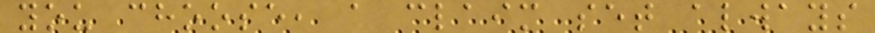you choose, a claim set always
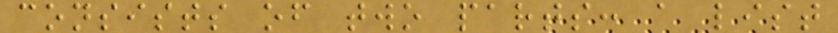consists of two parts: a list
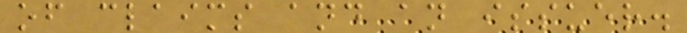of claims and an issuer.
